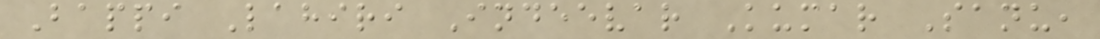Bappi Lahiri Indeevar Kumar Sanu,
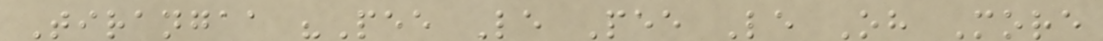Tirangaa "Pee Le Pee Le Oh More
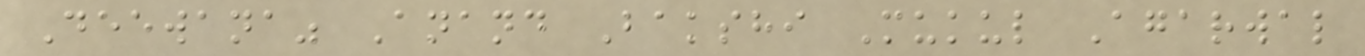Deewana" Anand Bakshi Mukul Agarwal
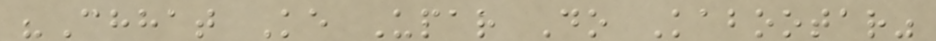"Chhat Ke Upar Do Kabootar"
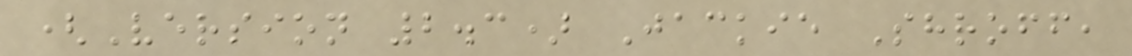(Version 2.3) Jackie Shroff,
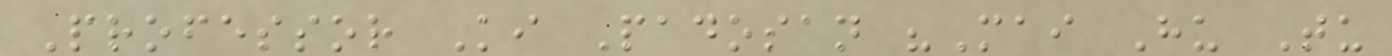Professor Ki Padosan "Mai Hu Tu
